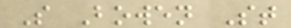S Bowen St
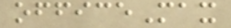officeMax
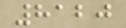8120
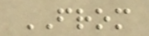FROM
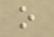o
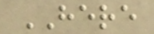HERE
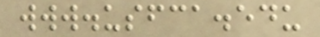www.usfca.edu
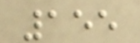155
